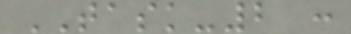TASK-2 :
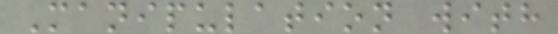Manipulation with
